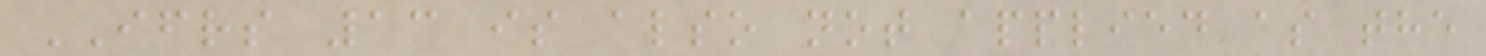IFRS 13 is also not applied as the
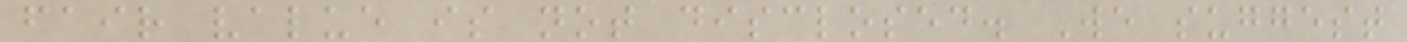fair value is not disclosed. We suggest
